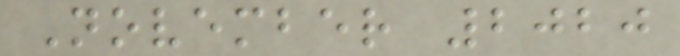November 2020
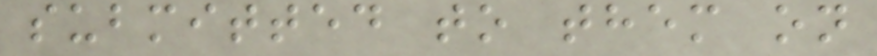submitted to them on
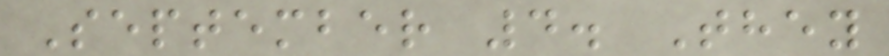September 4. They
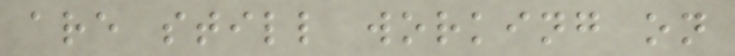are still working on
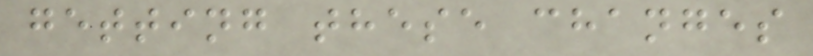getting these changes
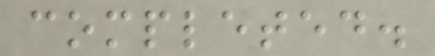completed.
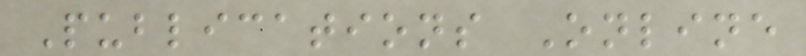Publications Online
